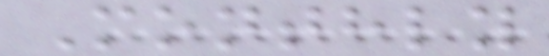Monthly
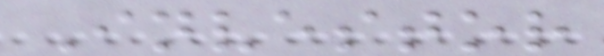Investor
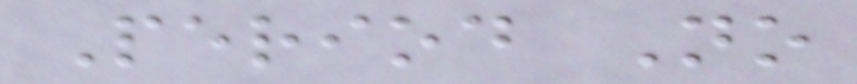Period No
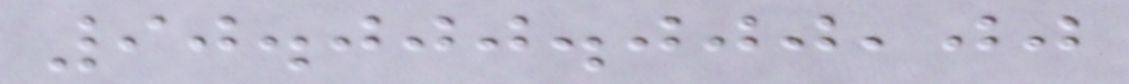90.000.000,00
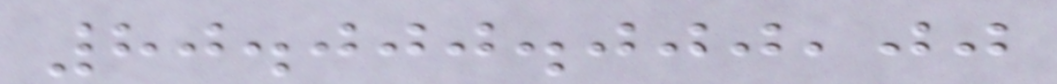80.000.000,00
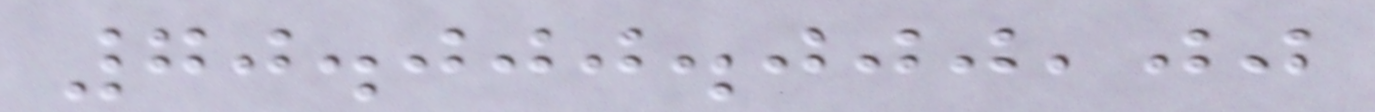70.000.000,00
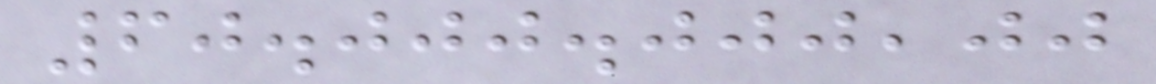60.000.000,00
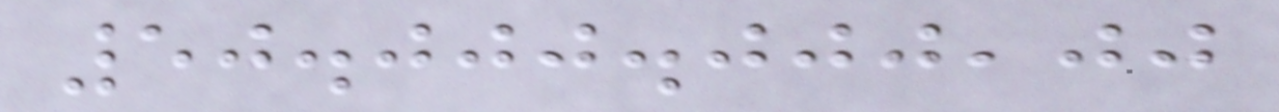50.000.000,00
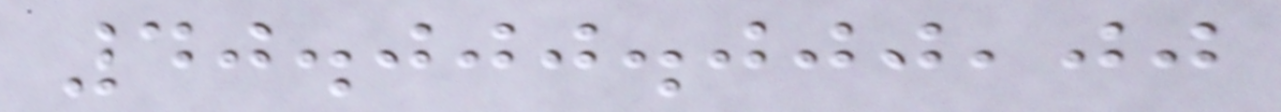40.000.000,00
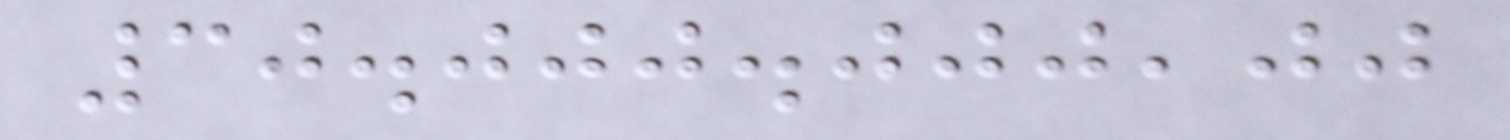30.000.000,00
